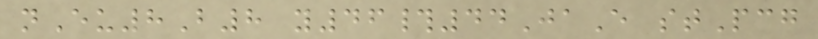nEu8B8 y46#44JaE stPcg
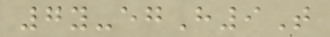7y-egH9T
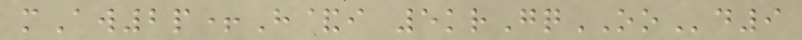mAw2p+H&i 5krGqOOd9
